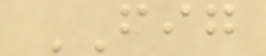FIG
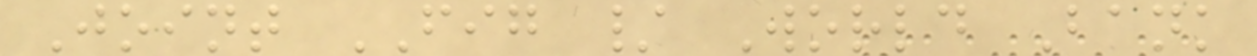Joint FIG / World Bank
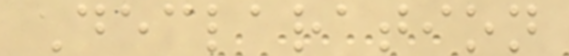Declaration
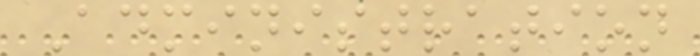Administration
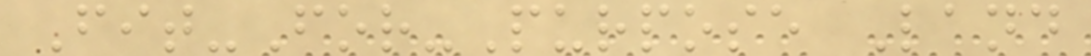Fit-For-Purpose Land
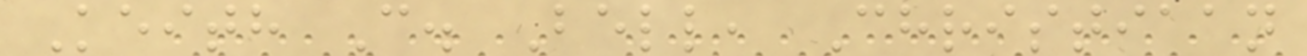Keith C. Bell, Christiaan
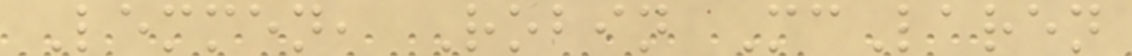Lemmen, Robin McLaren
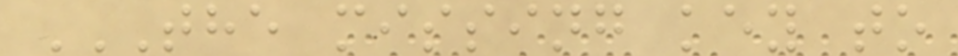THE MISSING KEY TO
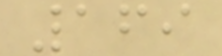169
